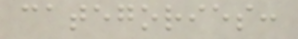categories:
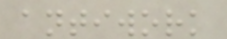antiwork
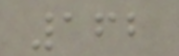162
